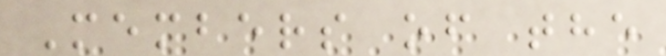Members of the
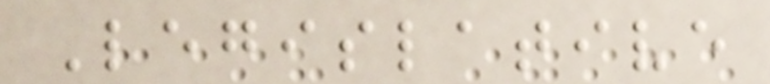Legislative
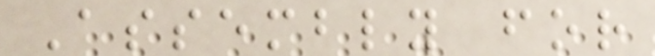Assembly for
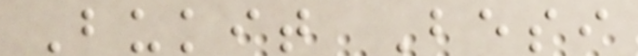Bukit Besi
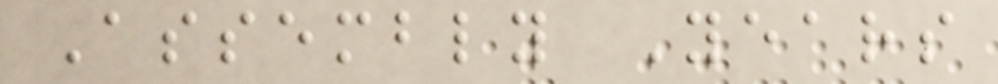Assembly Years
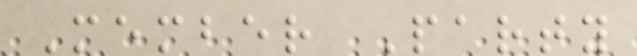Member Party
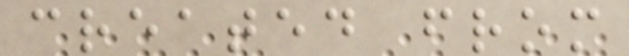created from
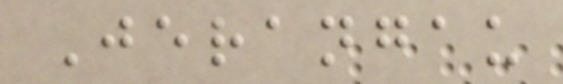Jerangau
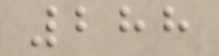288
